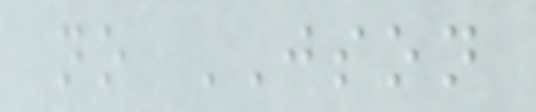no JSON
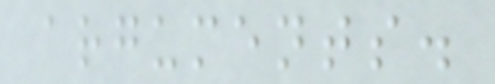arguments.
